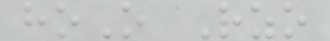hoO Rzo
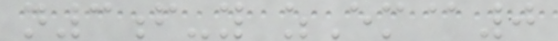n3f-y zEm@0
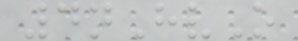4nHvO
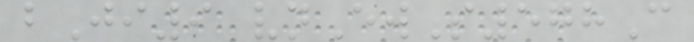bJi9 vnEwS578C
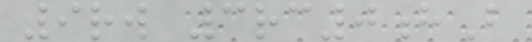9rw 3rc0hB
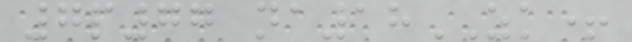7p77 na18ZK+
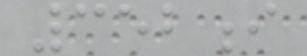352i
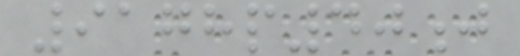9178p40j
